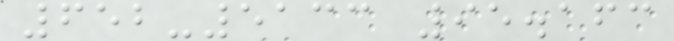652-5133 95.163
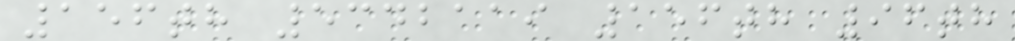156th 5342119 156th 96th
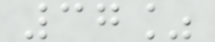37%
